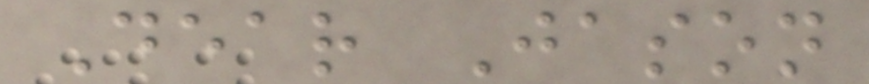Dear Jason
